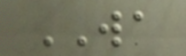WA
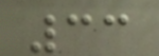33
